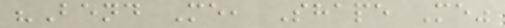"Bend Me, Shape Me"
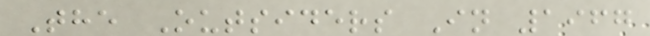The Outsiders In 1967
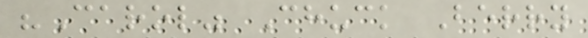"Carol" Chuck Berry
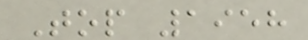Top 1958
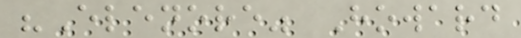"Elenore" Howard
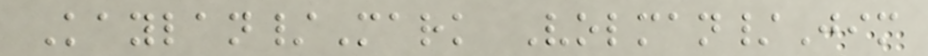Kaylan/Mark Volman/Jim
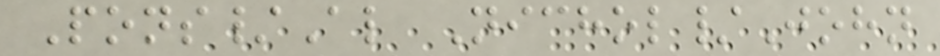Pons/Al Nichol/John
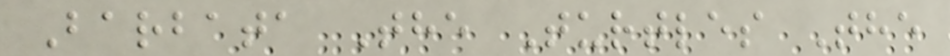Barbata The Turtles The
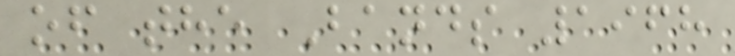of the Bands 1968
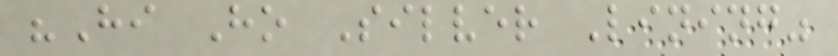"Hi Ho Silver Lining"
